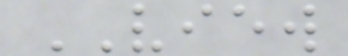VIEW
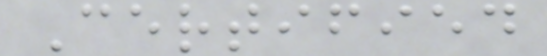Certified
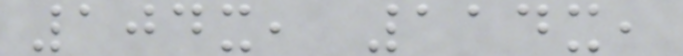104x, 114x,
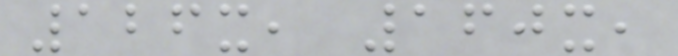126x, 160x,
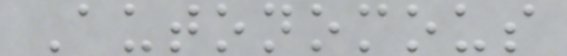Autonomous
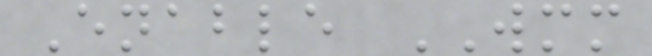Enable WMM
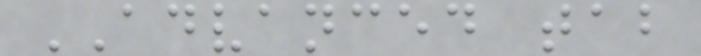ADVANCED tab
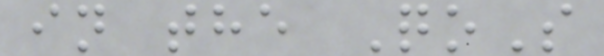in the QoS
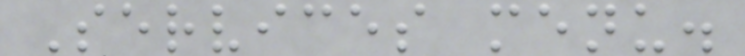Services menu.
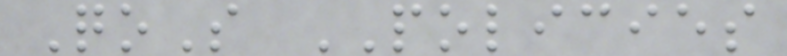QoS POLICIES
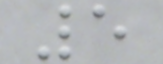5
